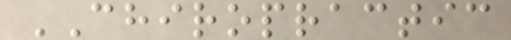CHIROPRACTIC
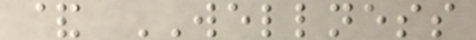& WELLNESS
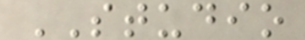STUDIO
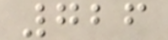726
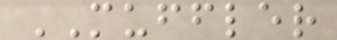MUFFLER
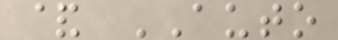& AUTO
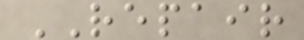REPAIR
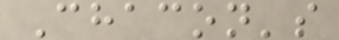Chacon's
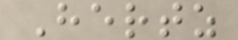Hertz
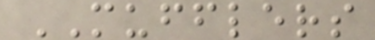MUFFLERS
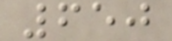650
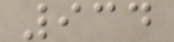934
